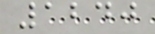1240
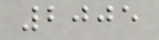2005
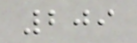209
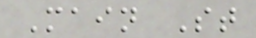Main St
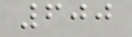600
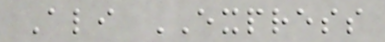Ali EXPRESS
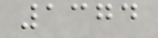1374
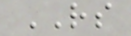RS
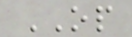OP
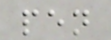pen
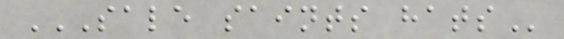SALE SAINTS HATS
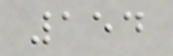154
